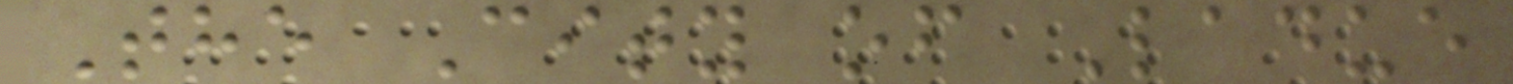The City of Ladue
